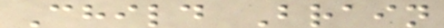Child Brain
